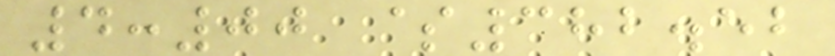4:00 $382.52
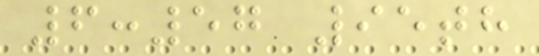6:57 95th
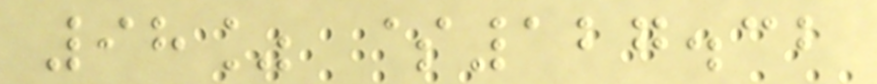98% $127.32
